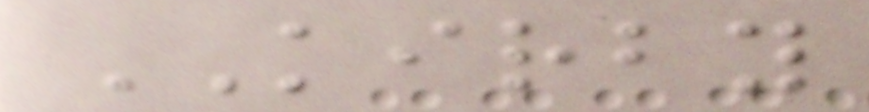KIRBY
